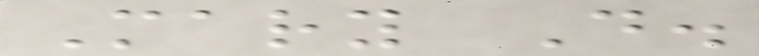Mary D.
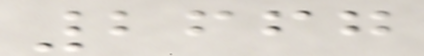2667
